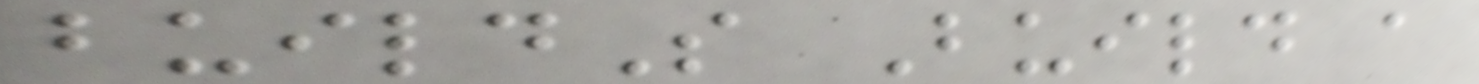buildS Build a
